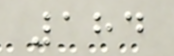184
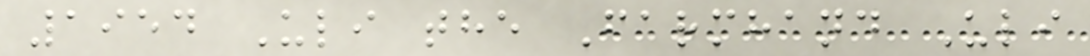1954 Uli the Farmhand Uli
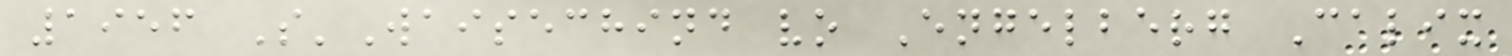1956 S'Waisechind vo Engelberg Calix
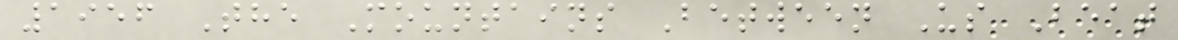1956 The Mountains Between Us Beat
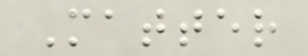Matter
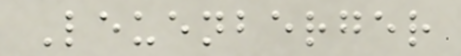Leuenberger
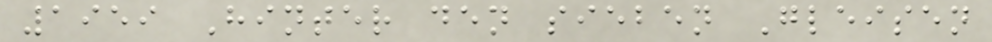1959 Hinter den sieben Gleisen
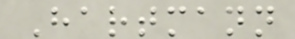Hartmann
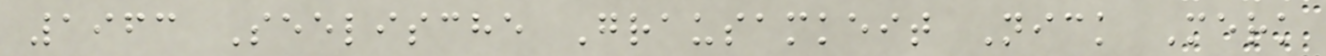1963 Seelische Grausamkeit Nick Merk
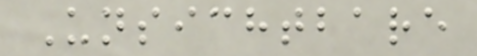Unsichtbare
